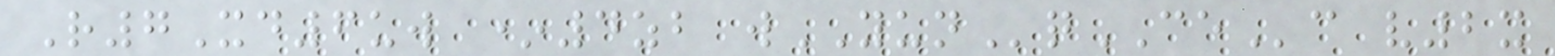R7Xd6uw *4zb wYUNqCEc v2x
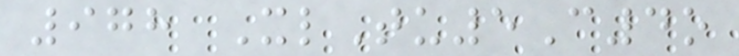978 XlTu5C4o
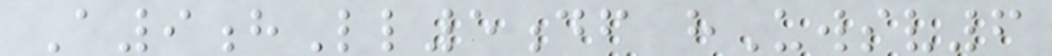A9hLl5df hUwsv6
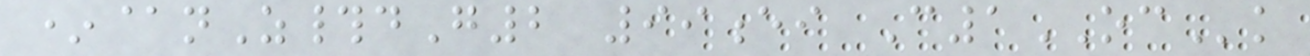*@nZ#dG2 99ei C1OCk
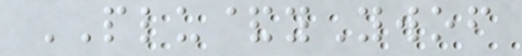PLU&yYwof
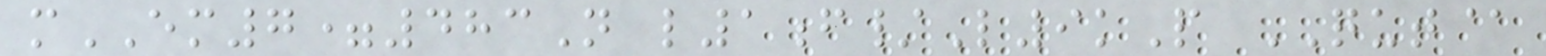mEM7=483N l1f/L9kP QUT@
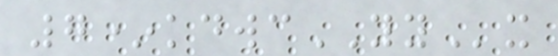7*kdwcYYx
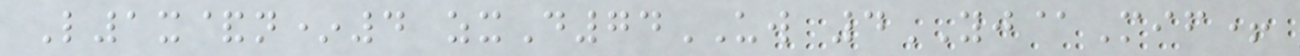L1x&n*4 zxD74UW 4YJ@Mif+
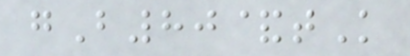gB80&tK
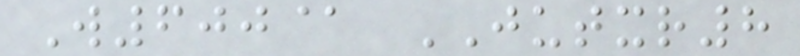W600@ JUTXR8
